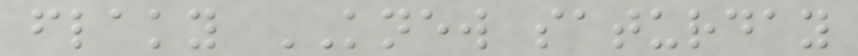flaky KNEW saturday
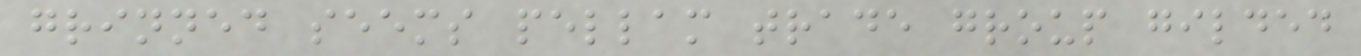grinned seems pellam trade group gilded
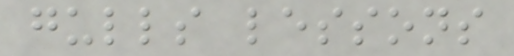gulls lessons
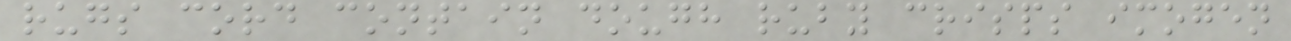rugs cord contain dough ruby crisps imogen
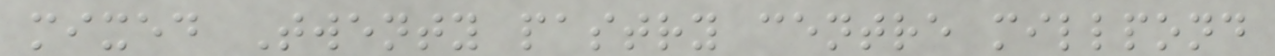mixed Twenty pastry centre millpond
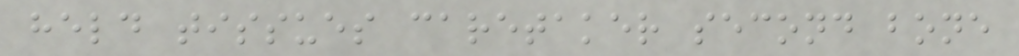held tissues caretaker second bone
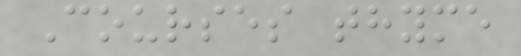Courses thyme
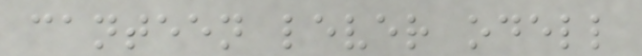canteen lever odell
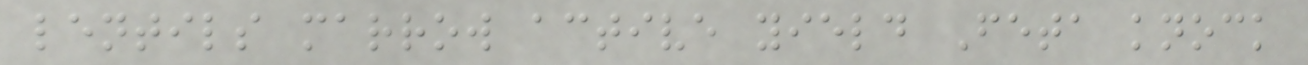lentils marrow active yield Feta knock
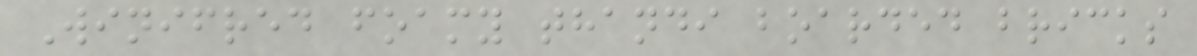Winifred foamy thandi boarded bricks
